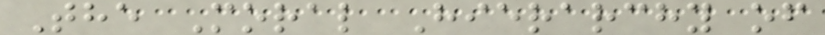The Moral Hierarchy of
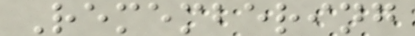Remembering
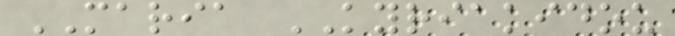MARIA KYRIAKIDOU
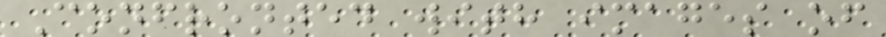Confronted with images of
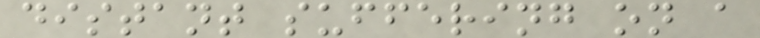distant suffering on a
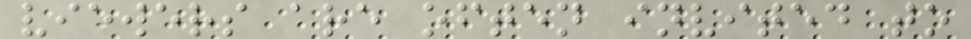viewers are often invited to
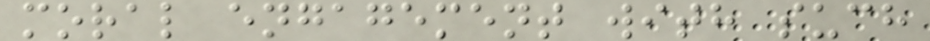moral engagement with such
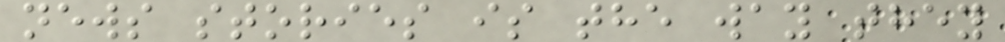news stories is the way they
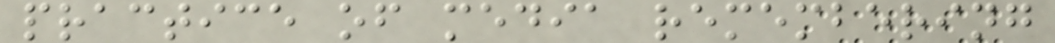practice of media remembering
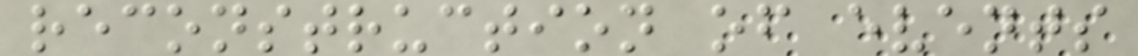reconstruction of events
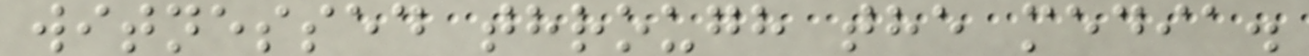witnessed through the media.
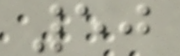50
